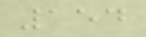154
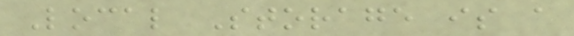Local Storage is a
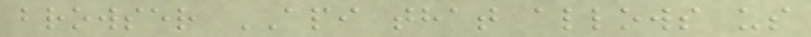browser API that allows us
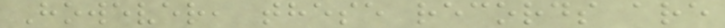However, these records are
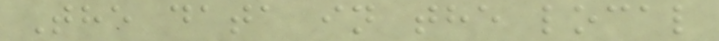The data in the local
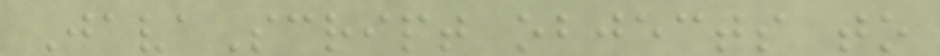JavaScript objects to
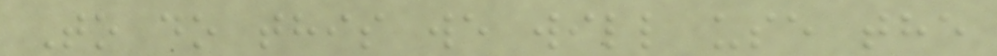To do this we will use the
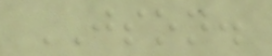JSON.
